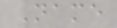Name
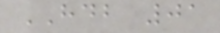HDB 01
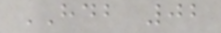HDB 02
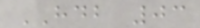HDB 03
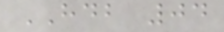HDB 04
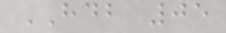HDB 05
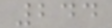244
